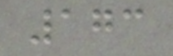173
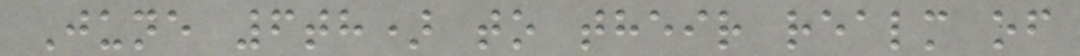June 6th) to their realm of
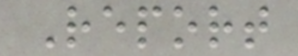Report
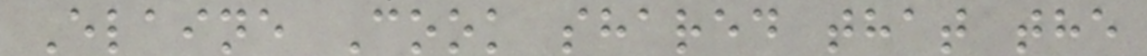Elaine Cook shared that the
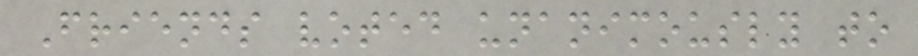Friends voted unanimously to
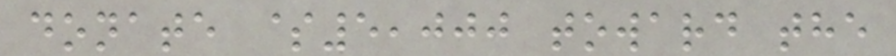donate $5,000 toward the
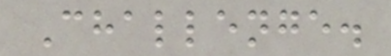Challenge.
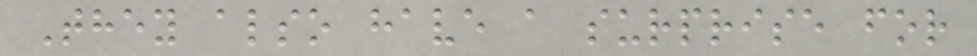They also have a surprise for
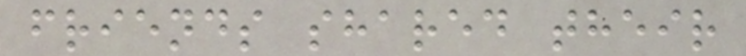friends shared their
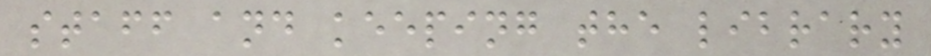staff and keeping the library
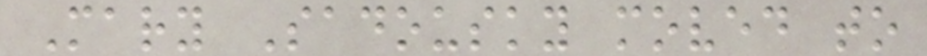Mary Sadousky moved to
